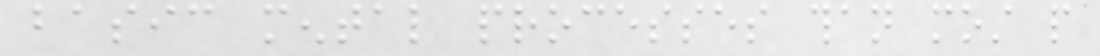basic mental processes than most people
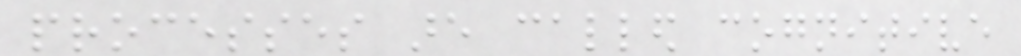processes are called cognitive
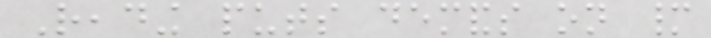Reading puts demands on many
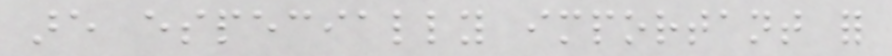are especially important for
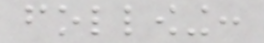following:
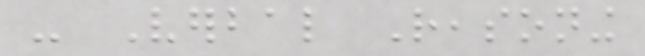- Verbal Reasoning
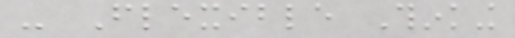- Flexible Thinking
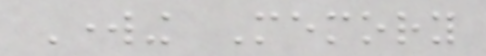Working Memory
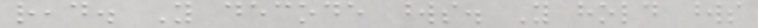read. You decode words. You hold words
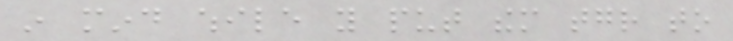in mind while you put them together to
